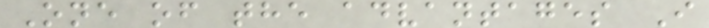One of the advantages I
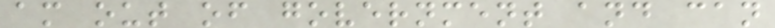am out of government and can
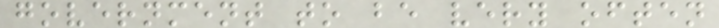government to be very often
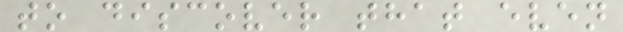to discover that even
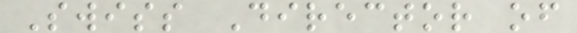Swiss Director of
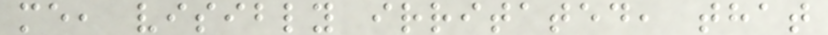me, visibly irritated, that
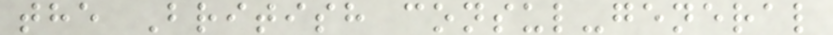the British consul-general
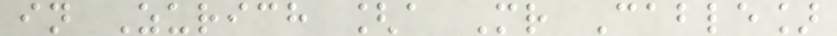in Zurich [a Mr Cable]
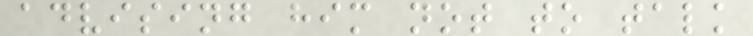advising him not to talk
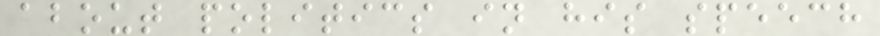about politics in his speech
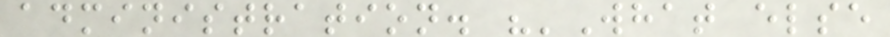administration. "'What else
